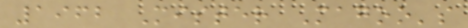1962 Mister Magoo's
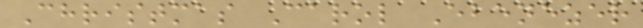Christmas Carol Ebenezer
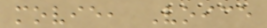movie, Voice
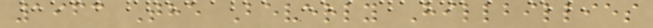1963 The Beverly Hillbillies
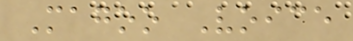Magoo Voice
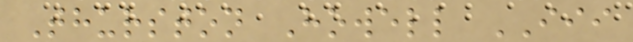Thurston Howell III
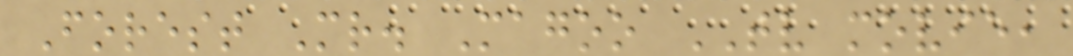Forest Mr. Magoo TV movie,
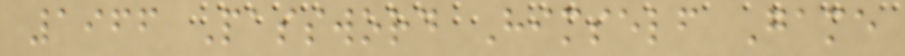1966 Password Himself Game
